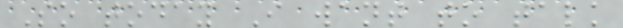So today I want to talk
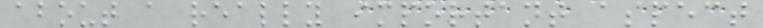about a really important aspect
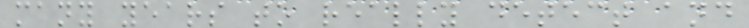many years to really detect and
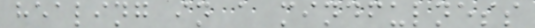healing in a mindfulness
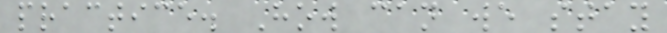practice. How can we stay
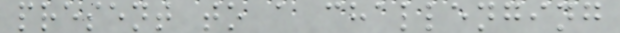present to a challenging
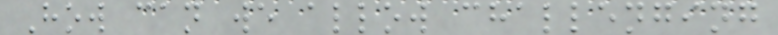How can we allow challenging
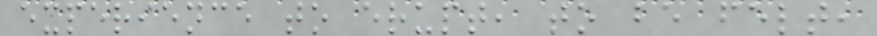experience to erupt, to be felt,
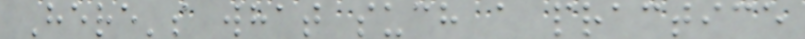Here's what such a practice
